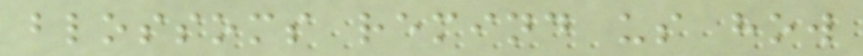blossoms remind us how
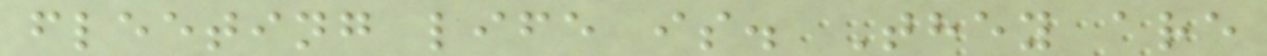fleeting life is. They are
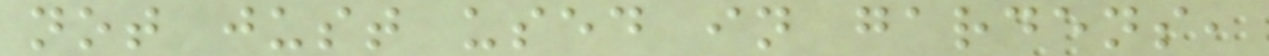not just used in gardens,
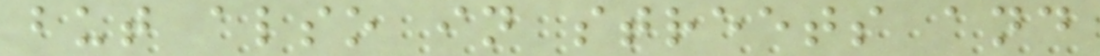but also in streets and
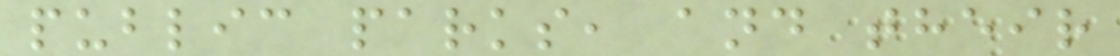public parks, and their
